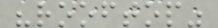"rooftop"
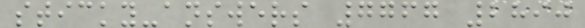sticky-answers 7767 2890
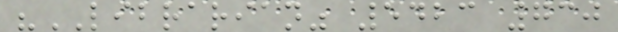"LIBRARIAN" 5423 730
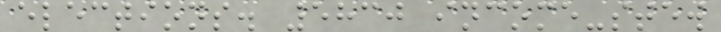elections. 5830 income-stew
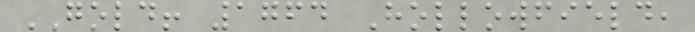GOLD! 1764 Hollowfield,
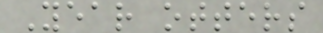Year otters
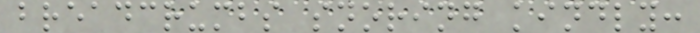breadcrumbs snoring kindly:
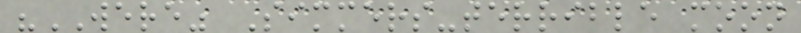"WERE" Simmers-terrible moon
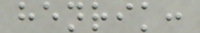henrik:
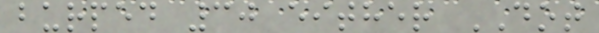burped 30 either DOT
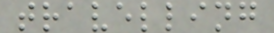travelling
